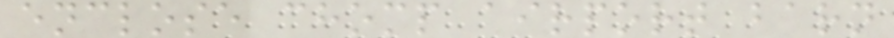enclose chomp airport barn
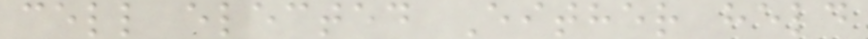cell elected Either held
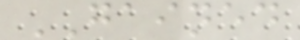GAINED
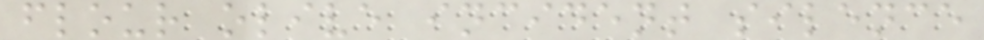flour olive incident silence
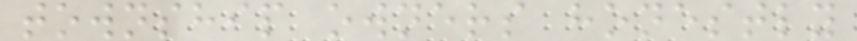township owners honestly
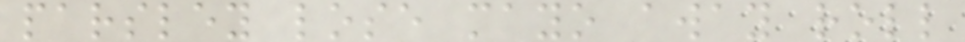parsley lose mayo away roll
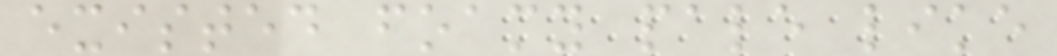existed foamy pale like
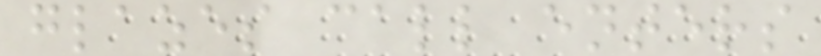glazes call enters
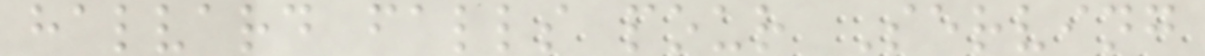halvard falls pour Serving
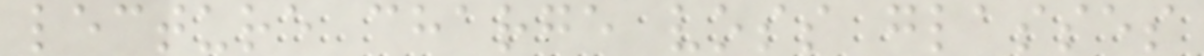lecture charge voss glasses
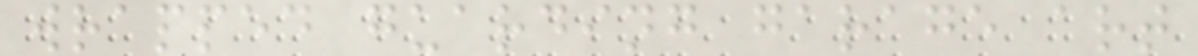wrapped guarding garage art
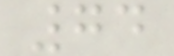74
